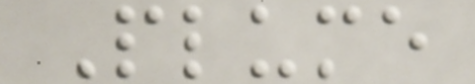Plume
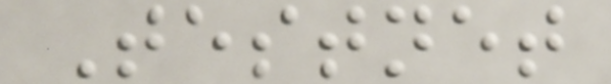Testnet
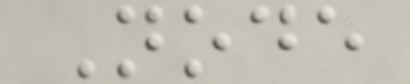Node
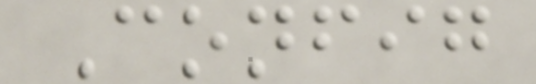Config
